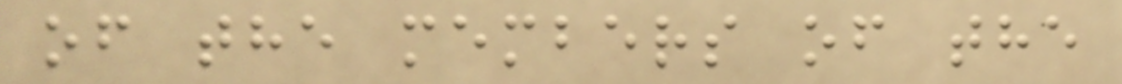of the members of the
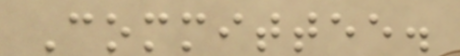Committee.
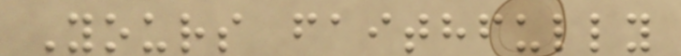Yours faithfully
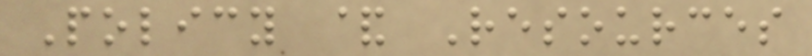Policy & Resources
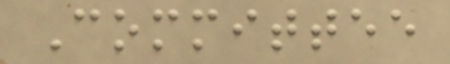Committee
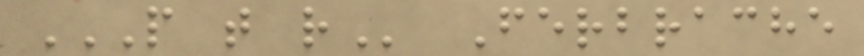P T R Ferbrache
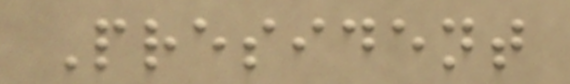President
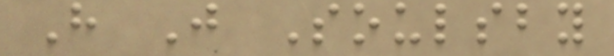H J Soulsby
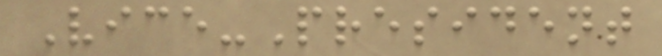Vice-President
